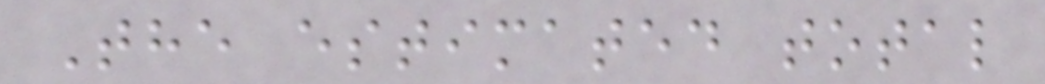The estimated total
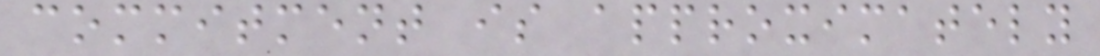commitment is approximately
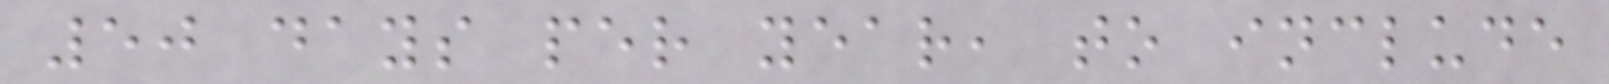50 days per year, to include
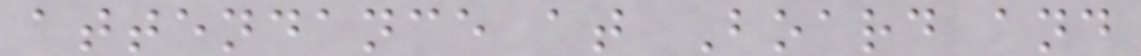attendance at Board and
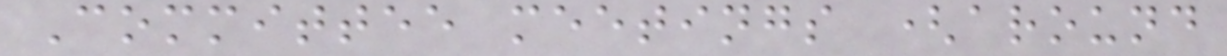Committee meetings (around
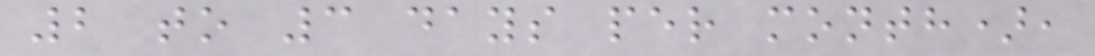2 to 3 days per month),
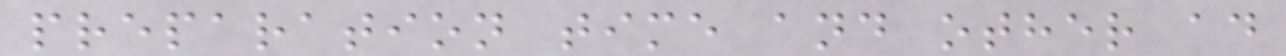preparation time and other ad
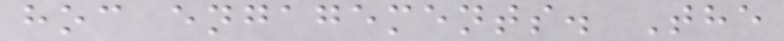hoc engagements. The
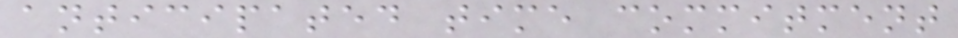anticipated time commitment
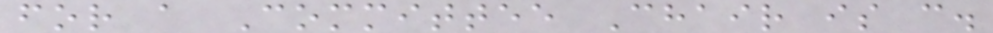for a Committee Chair is c.
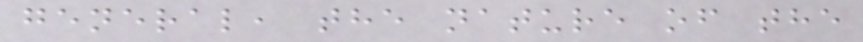general, the nature of the
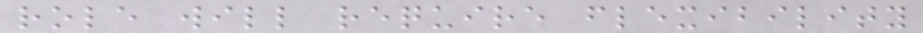role will require flexibility
